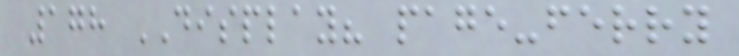178 DISPLAY? page-ferry
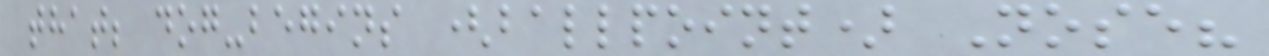that; dog-begins (ballpoint) Nose?
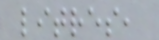litres,
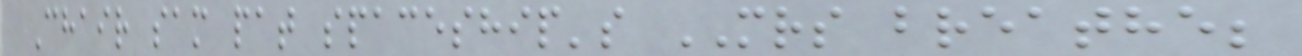Chair sam pat spaceship's MRS breathe;
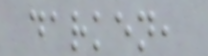darken,
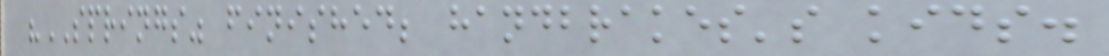"SPRINGS" finished; handbrakes's kids.
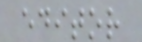editor
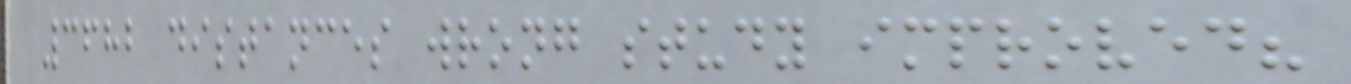3682 distances wrong study improved?
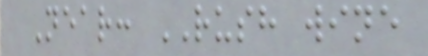Near: RUSH wine
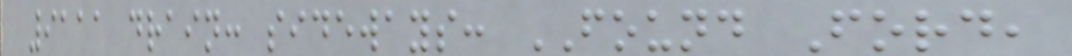9111 drain: sideways: FOUND Ford,
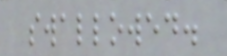swallowed.
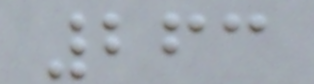263
